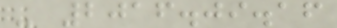- 2016.09.16
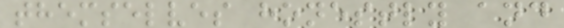themselves honestly and
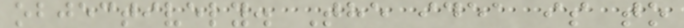objectively. The idea is to
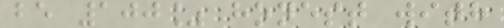be 100% honest with
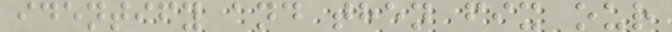identify and then fix our
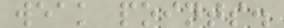weak points.
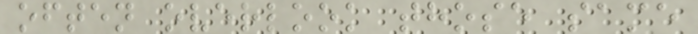often overlook those same
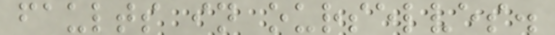faults in ourselves.
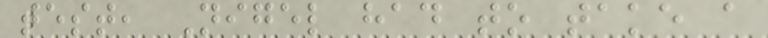test, Nigel had to take a
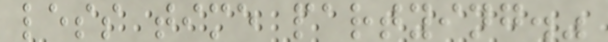less time partying."
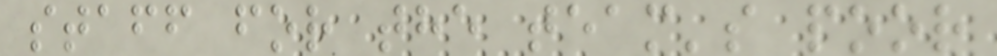staff for the team's poor
